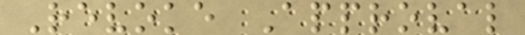Revoke Approval
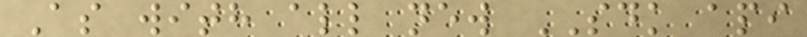As with all new SDK api
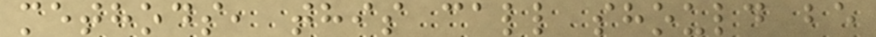methods, this call should be
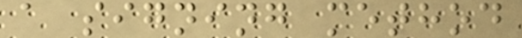a signing method
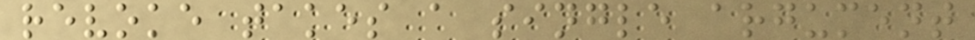revoke takes a single argument
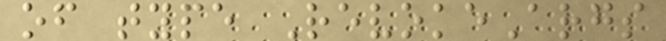of type RevokeArgs
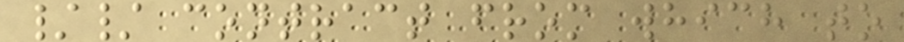// contract from which to
